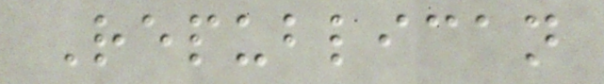Republican
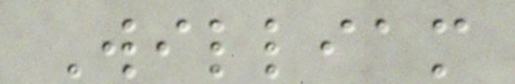William
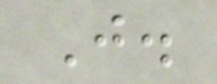J.
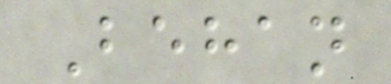Behan
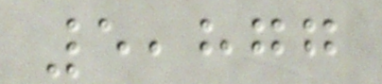5,877
